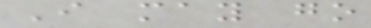I may go
